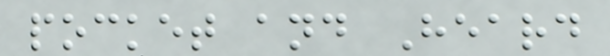pocket and Heard
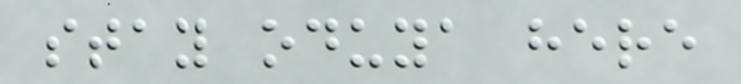stay oduya here
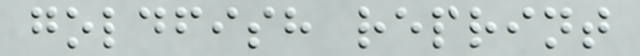goldfish reprint
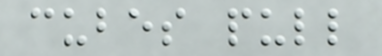cubes pull
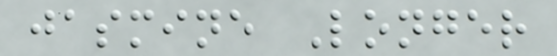jasmine Longer
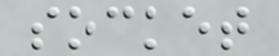socket
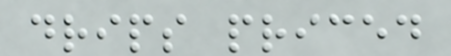drips priced
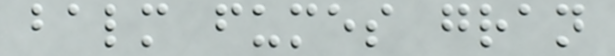balm fumes gran
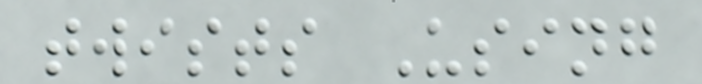twists Using
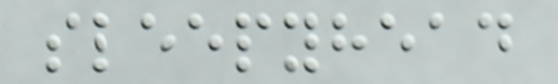sleepyhead
